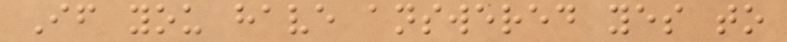If you have answered yes to
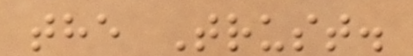the Trust.
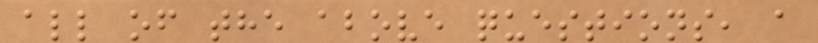all of the above questions, a
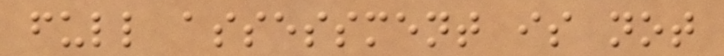full assessment is not
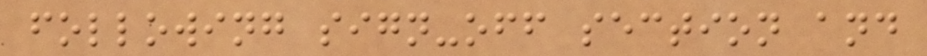following sign-off section and
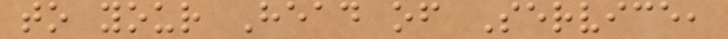to your Head of Service,
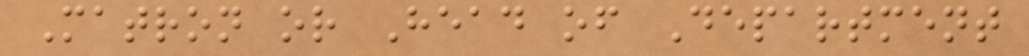Matron or Head of Department
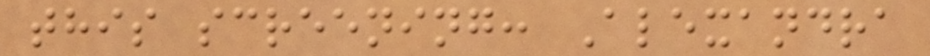this screening: Alexandra
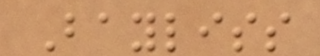Bayliss
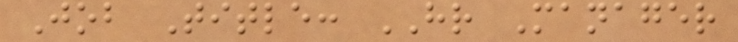Job Title: HR Manager
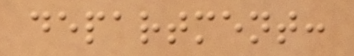department:
